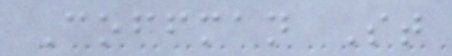Coffman St
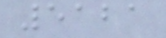5121
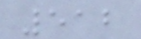512
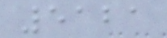5121
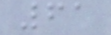61
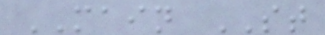MAIN ST
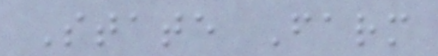State Farm
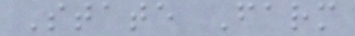State Farm
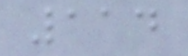114
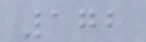172
